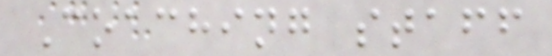Coaching staff
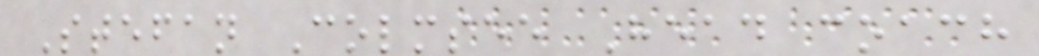Stefan Colmsee Head coach
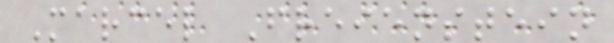Marcel Freienstein
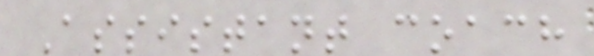Assistant coach
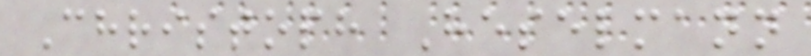Christoph Heselmann
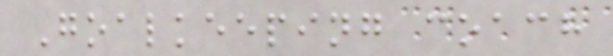Goalkeeping coach
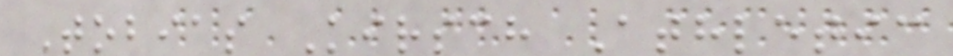Tobias Kirsch Athletic
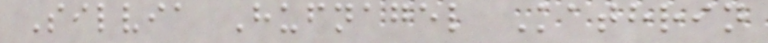Silvia Hufnagel Kathrin
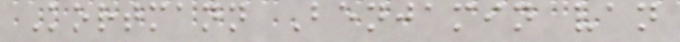Kortmann Benjamin van
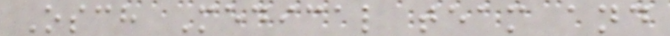Osch Medical team and
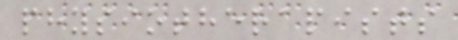physiotherapists
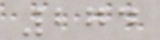274
